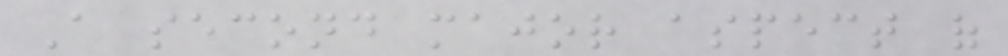A second major aspect of
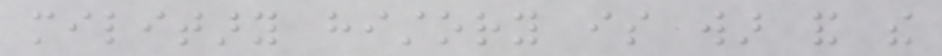military history is war and the
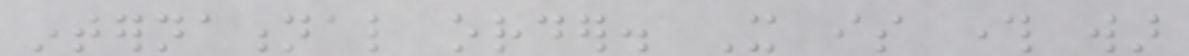international order. It is through war
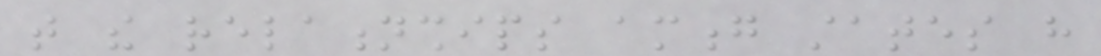that the relationships among states have
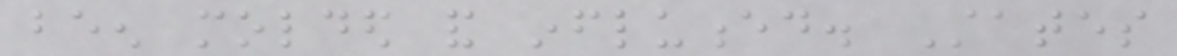been molded and influenced. States
